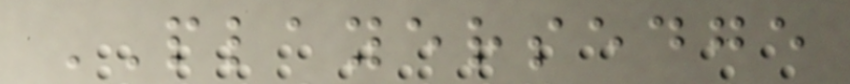PLAYERSEDGE
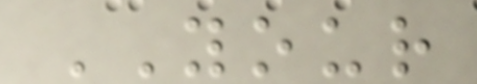YOUR
